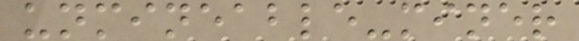unmineable-miner
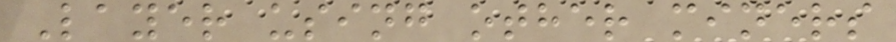Layer using other miners
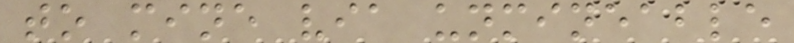to mine via unmineable
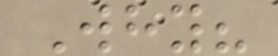Why?
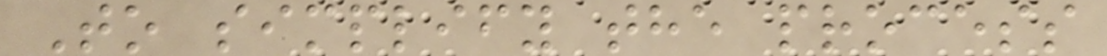To simplify the process
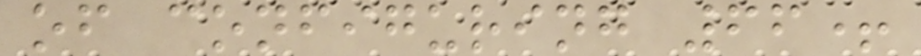of configuring 66+
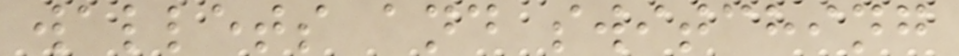wallets and switching
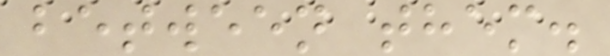between them.
